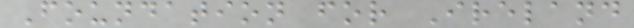Foundation for Ireland
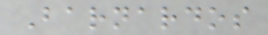Barnardos
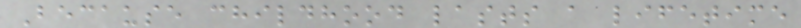Because childhood lasts a lifetime
